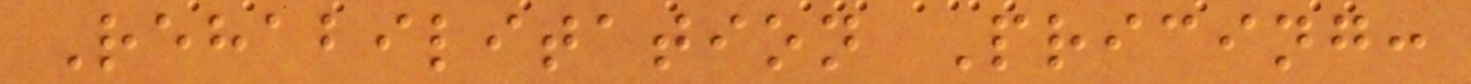Rehabilitation Pricing:
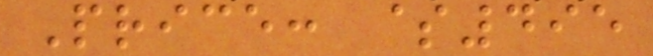Price: $495
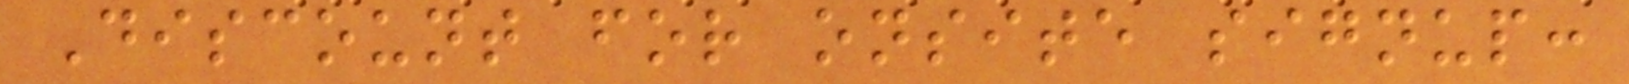Discount for onsite signup:
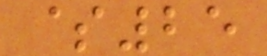$25
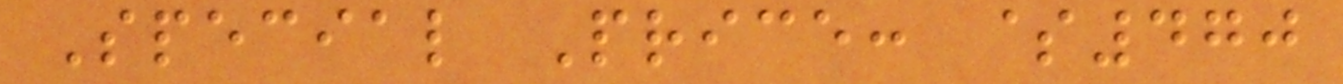Special Price: $470
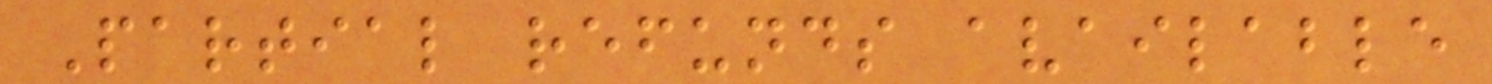Partial refunds available
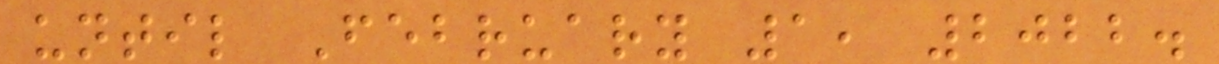until February 1, 2022.
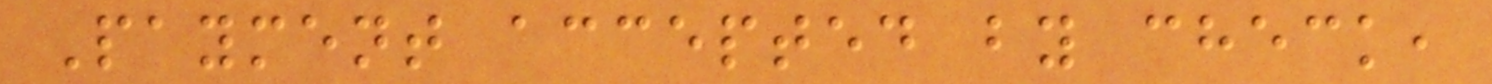Payment accepted by check,
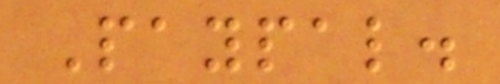Paypal.
